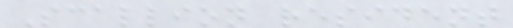Scallion resident
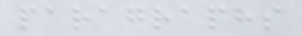paragraphs
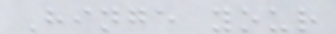Hinge your
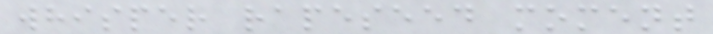whisper rapeseed moment
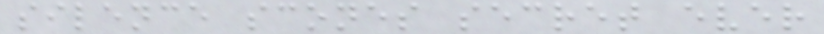silence scones secret ever
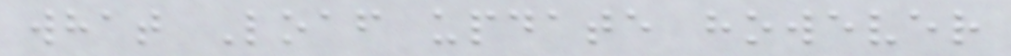what Loaf update however
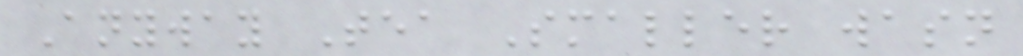Anyway Tea Smaller wasn
